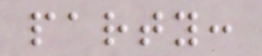party:
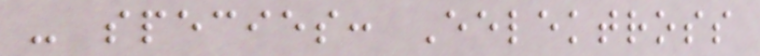- species: Eelektross
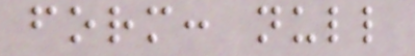form: null
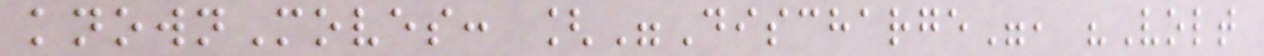knownMoves: ["Discharge", "Volt
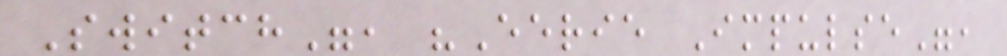Switch", "Eerie Impulse",
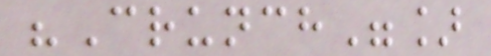"Crunch"]
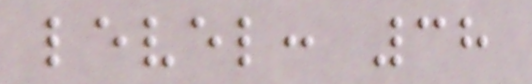level: 38
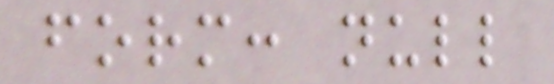form: null
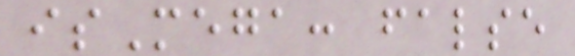isMega: false
